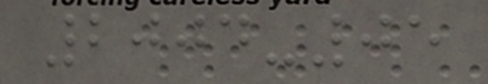2004-05
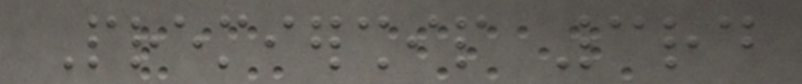Premiership 3rd
